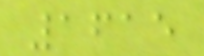1615
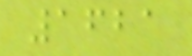1621
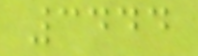3444
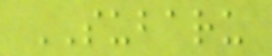SUBARU
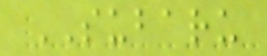SUBARU
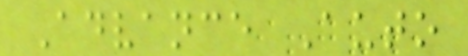Advance Auto
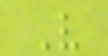V
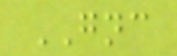GNC
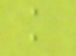k
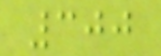300
